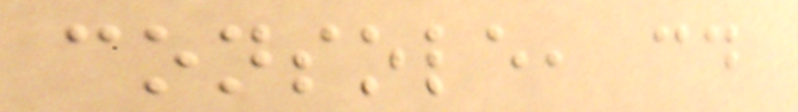console, cd
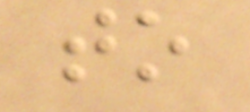to
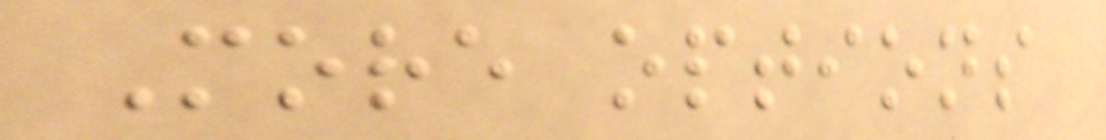More options
